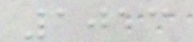1013
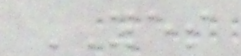YES
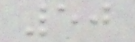50
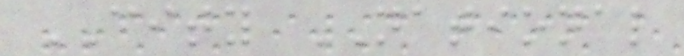CITY NATIONAL
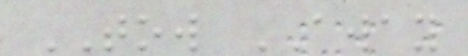TOW AWAY
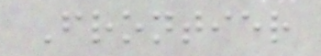Frontier
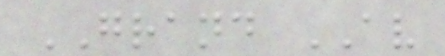GRAND AV
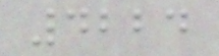4224
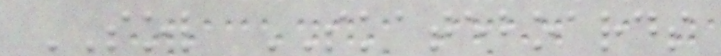SOL SKATEBOARDS
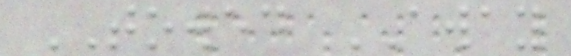TOWED AWAY
